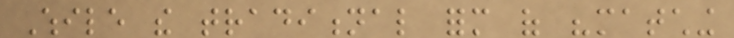While the traditional form of "matching
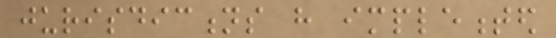jurisdictions have implemented
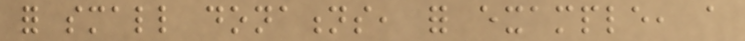for small donations, for example, a
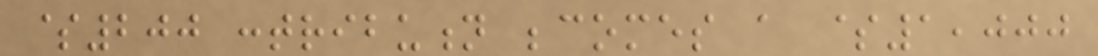$200 contribution becomes a $1,000
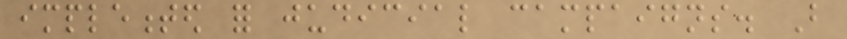implemented for judicial campaigns. But
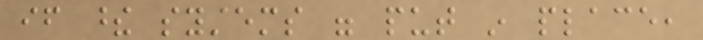if these systems were put in place,
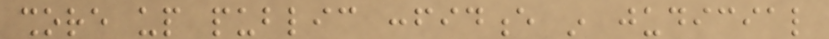shore up public confidence in judicial
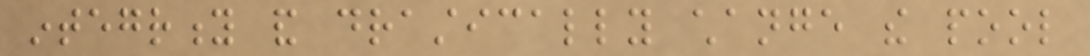integrity and drastically change the pool
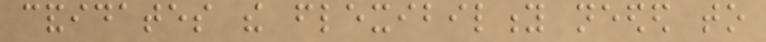candidates the flexibility needed to
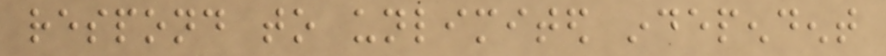respond to unlimited independent
